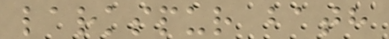larkspur bath
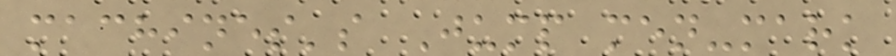machines's Jump men-mark
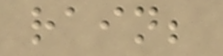rain;
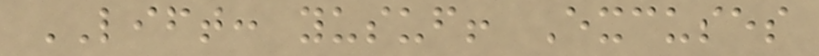LIFT: yusuf! Excuses
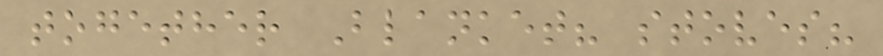together Blanket? stoves?
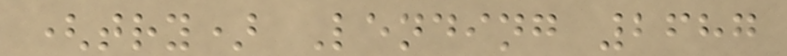(try) Lending 2687
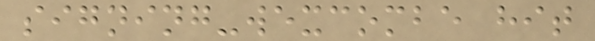signing-wexcombe hit
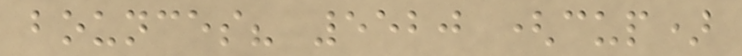bounces? 5520 (cup)
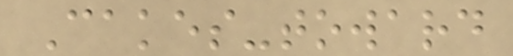Cakes-toward
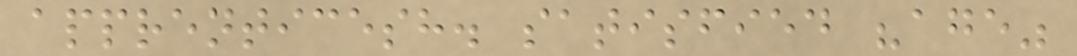apprenticesh. satisfied "age"
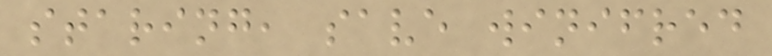staring, save winifred
